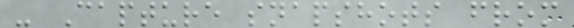- Capture snapshots from
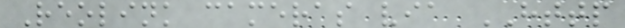Reolink cameras via HTTP
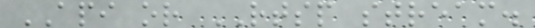API or RTSP stream.
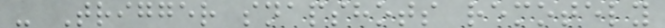- Trigger snapshots remotely
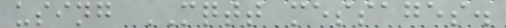using MQTT messages.
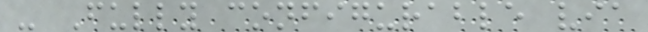- Fully configurable via
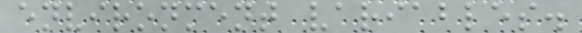environment variables.
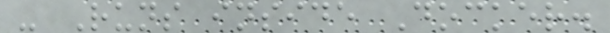- Runs inside Docker.
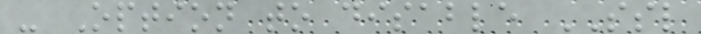- Option to disable SSL
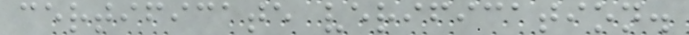certificate verification.
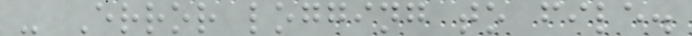- Error logging to file.
